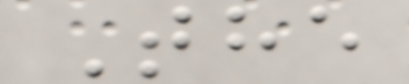The
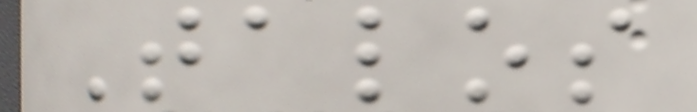Talos
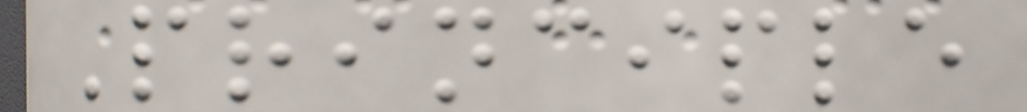Principle
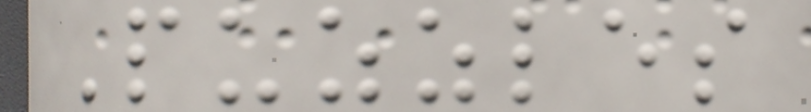Puzzles
